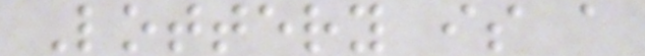Lottery is a
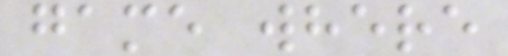game where
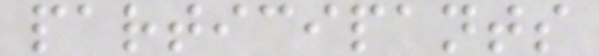participants
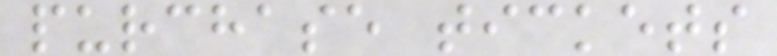purchase tickets
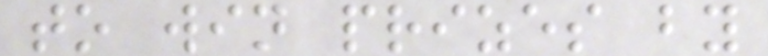to win prizes by
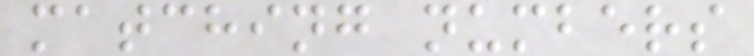matching numbers
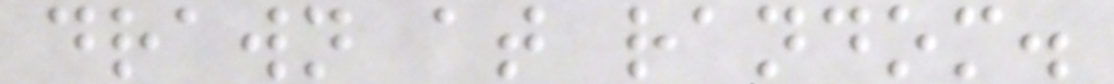drawn at random.
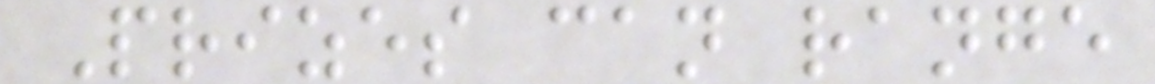Prizes can range
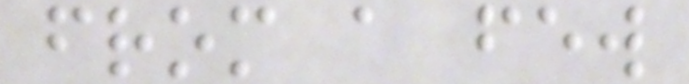from a few
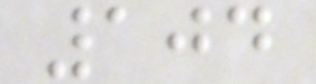104
